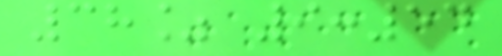38% 9:54
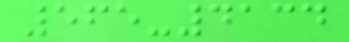565-4134
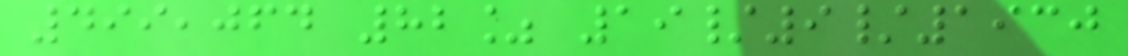499,064 82% 19/9/1930
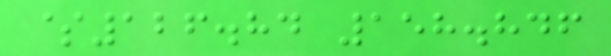$126.84 158.846
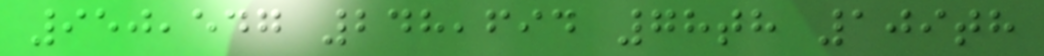950,547 248,694 78th 109th
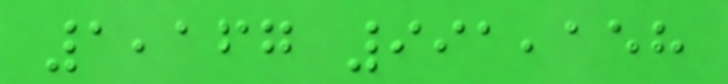1,167 991,158
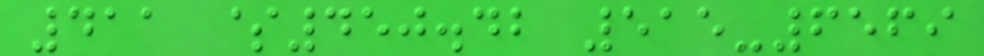411 $450.42 515-6569
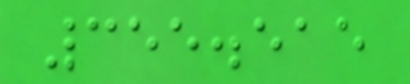355.515
